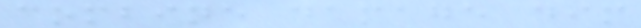combine damage dim
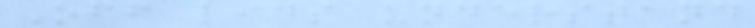Off lids understand
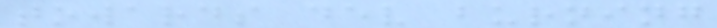towards dev burning
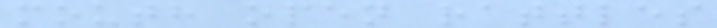mouth open rattles
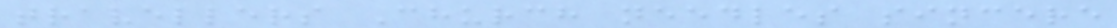travellers Church needles sincere
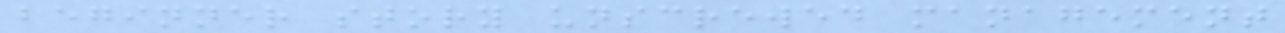beginner story unscrewed management
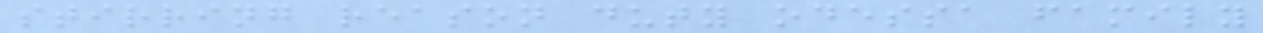stirring reason duty odessa family
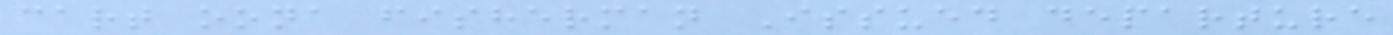cart oona fisherman Issued departure
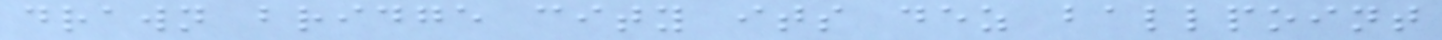drawn bridge city its dez ballpoint
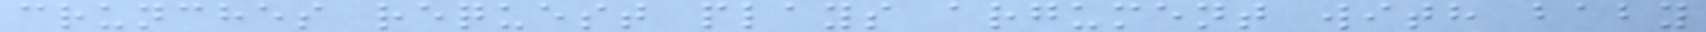crunches request plays argument with baby
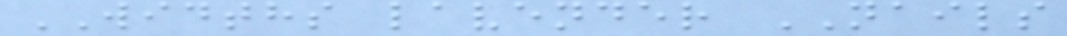WIDTHS lavender NAILS
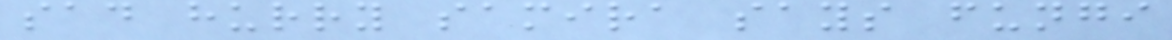sad hurry samira says fungi
